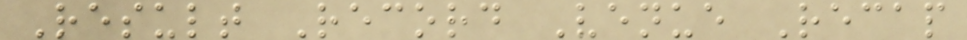Result Record Venue Recap
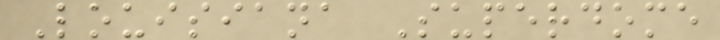Louisiana Superdome
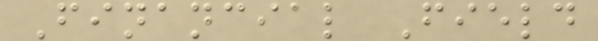Financial Field
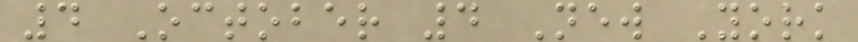4 October 4 New York
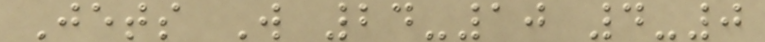Jets W 24-10 4-0
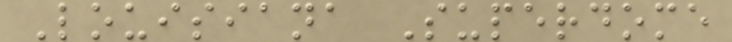Louisiana Superdome
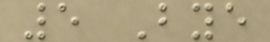5 Bye
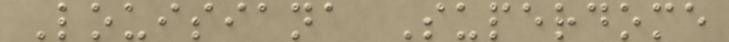Louisiana Superdome
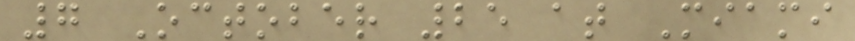7 October 25 at Miami
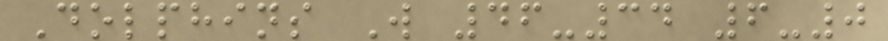Dolphins W 46-34 6-0
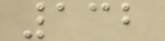132
